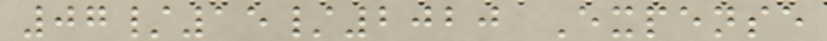07/15/2020 Expense
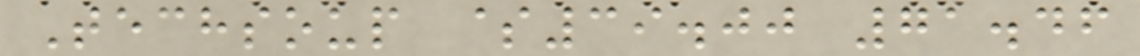Techsoup $39.00 71.46
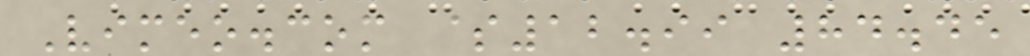Vimeo.com $12.99 84.45
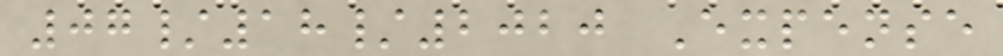07/18/2020 Expense
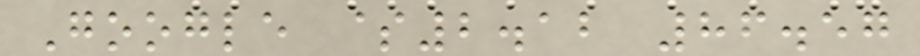Google $2.12 86.57
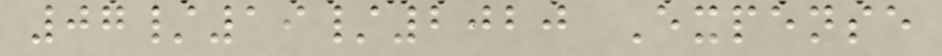07/19/2020 Expense
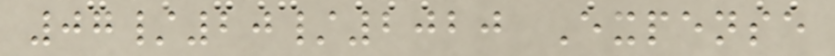07/20/2020 Expense
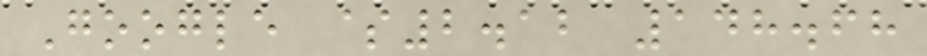Google $2.12 148.68
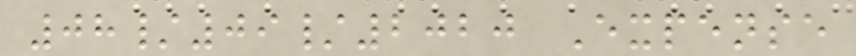08/09/2020 Expense
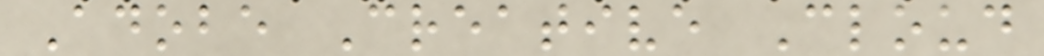Adobe Creative Cloud
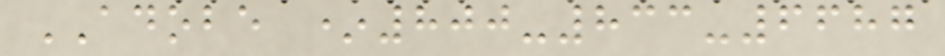ADOBE *800-833-6687
